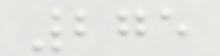275
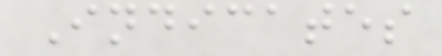Indicates
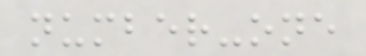number-one
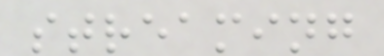streaming
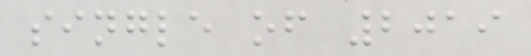single of 2019
